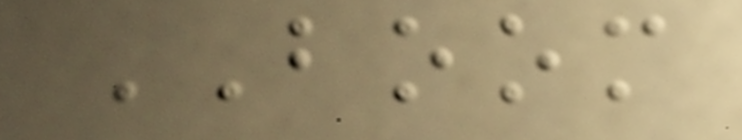BOOM
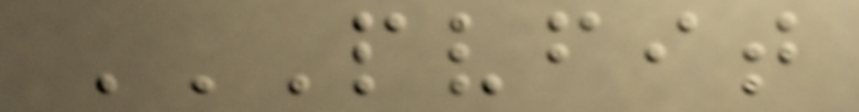PVFIT
